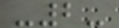-2-
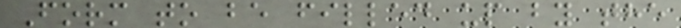Form to be filled up by the
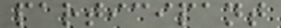participant
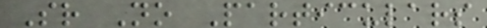Sr No Particulars
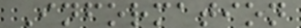Information
